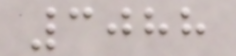3088
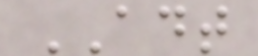ADT
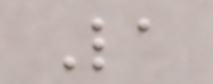La
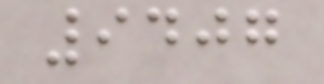9407
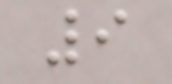9
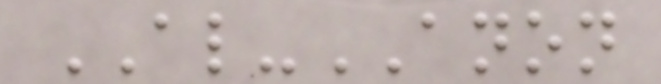AL-ANON
